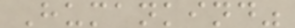Humankind"
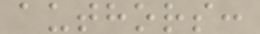authors:
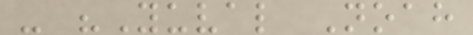- "Yuval Noah
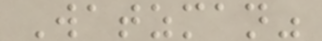Watzman"
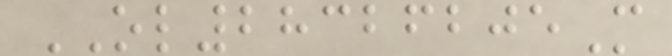OL28326205M
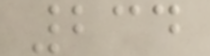234
